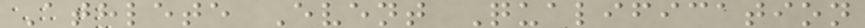Athlete Event Qualification
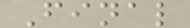Final
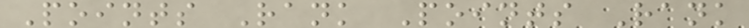Points Rank Points Rank
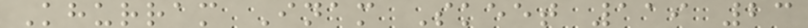Khurram Inam Skeet 119 23
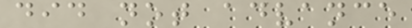did not advance
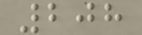208
